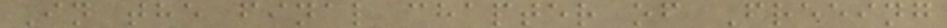In the final chapter of Freeing
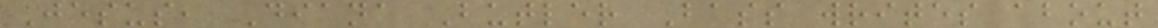Jesus, Diana Butler Bass writes about
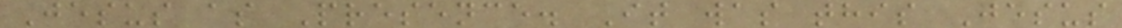Jesus as Presence. It was this Jesus
